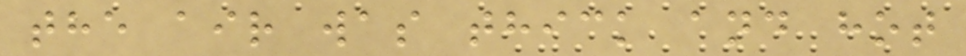the air was thick and hot
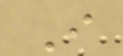I
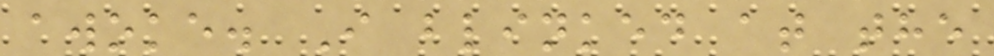awoke. I blinked at the
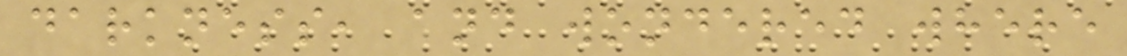darkness, and wondered where
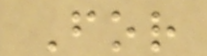For
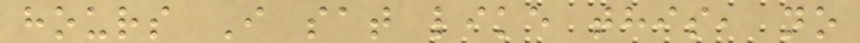hours I sat like this, no
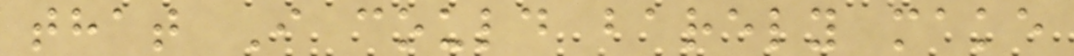that I could barely make
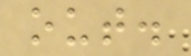out.
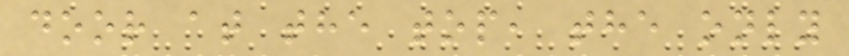door at the top, the only
